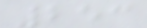253
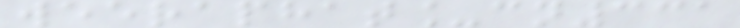weeraphat_cn331
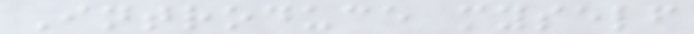Introduce myself
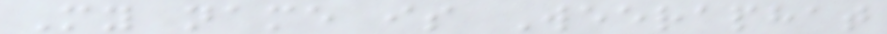My name is Weeraphat
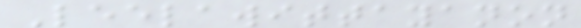Leelawittayanon
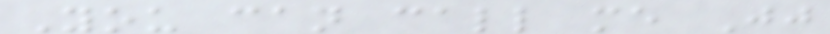You can call me Jj
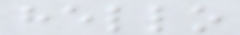hello
